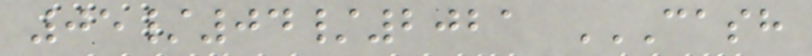05/04/2021 CASH
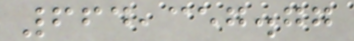664,357.77
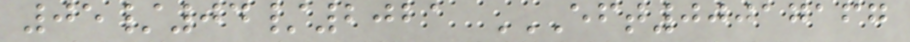05/04/2021 EFT00017167
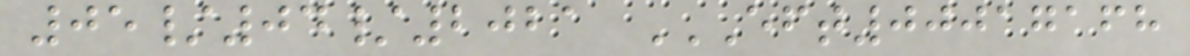05/04/2021 EFT00017168
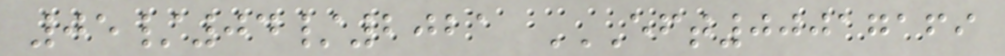05/04/2021 EFT00017169
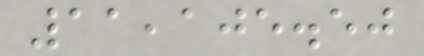11,105.50
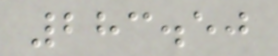283.50
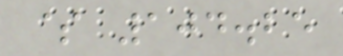$ 104.25
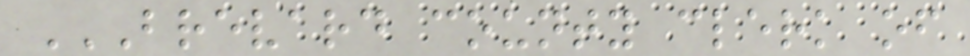BREVARD COUNTY CLERK OF
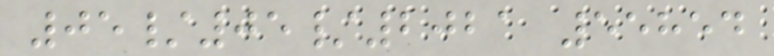05/05/2021 55854
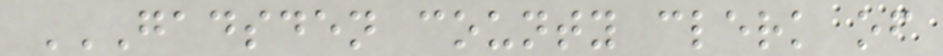GADSDEN COUNTY CLERK OF
